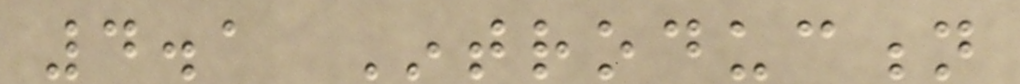4.1 Introduction
